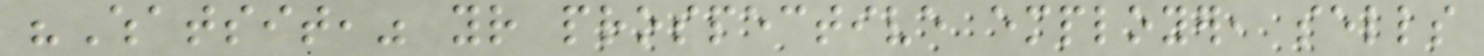"Whatsit," your prospective employer, sells
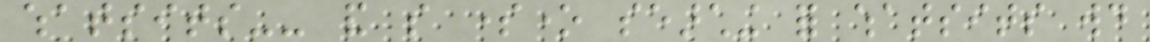whatsits-- and so someone searching for whatsits would
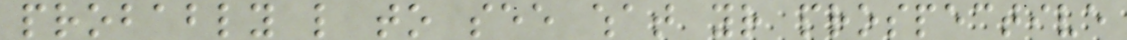probably like to see what your prospective
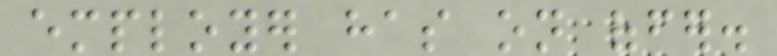employer has on offer.
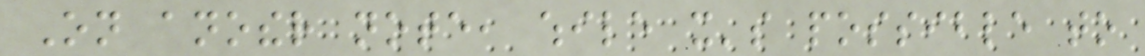On another note, while it's possible to
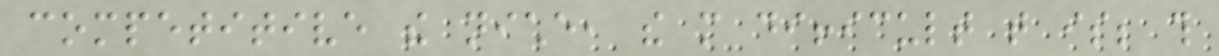competitive the niche, the more difficult that is; this
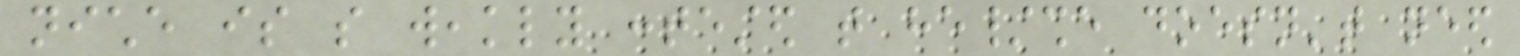niche is so weakly contested that he/she doesn't need
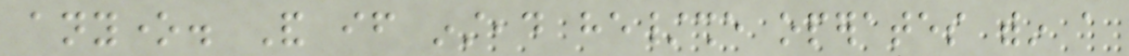anyone. And if instead he/she operates within a
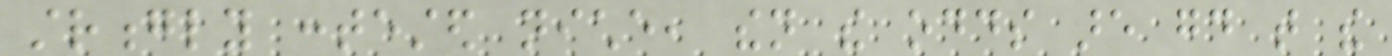strongly contested niche, then the odds are good that the
